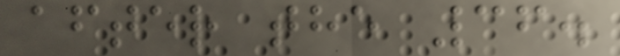after the 36.
